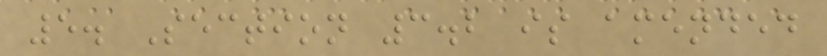5. Section 3.2 is amended
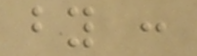by :
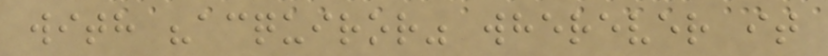with "acquiror" wherever it
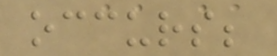occurs;
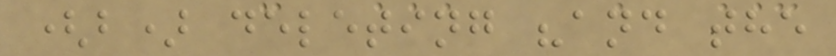(b) deleting "and the
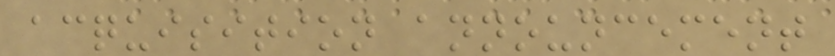acquisition announcement
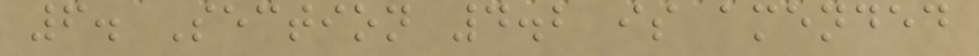6. Section 4.2 is amended
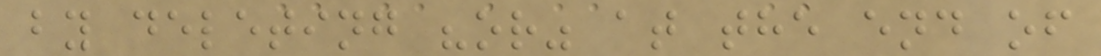by deleting "or" at the end of
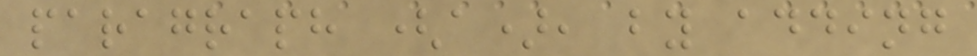paragraph (a), by adding
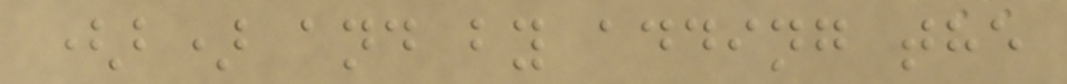(b) and by adding the
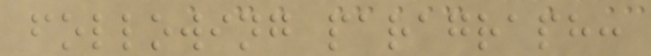following paragraph:
